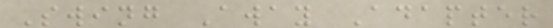Swing Away Adapter
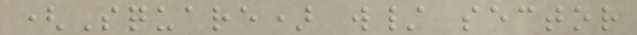(Square) w/ sector
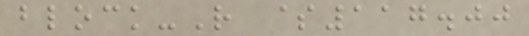block-R $117.00
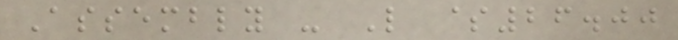Assembly - L $26.00
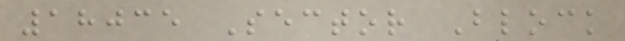18035 Sector Block
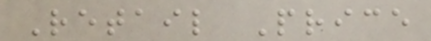Retail Price
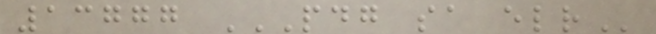13777 PDG SA ELR
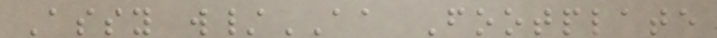Assy w/AA Footplate
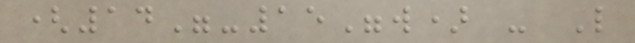(14"-15"w) - L
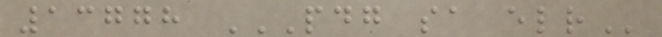13778 PDG SA ELR
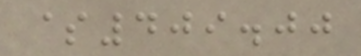$409.00
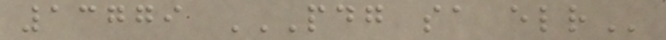13779 PDG SA ELR
